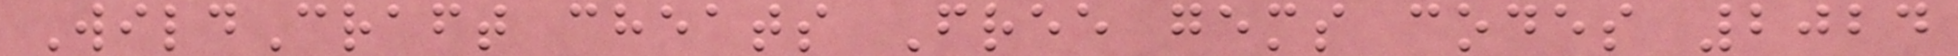WildCraft cheats Free gems codes 2024
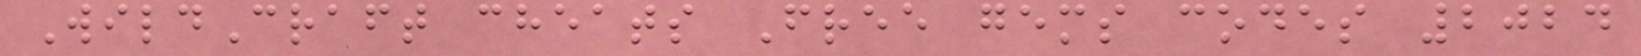WildCraft cheats Free gems codes 2024
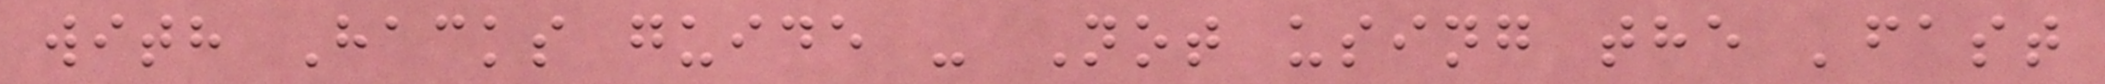with Hacks guide - Not using the 'fast
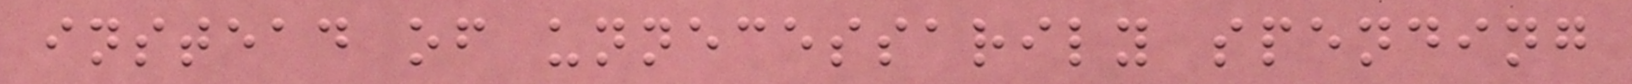instead of unnecessarily spending
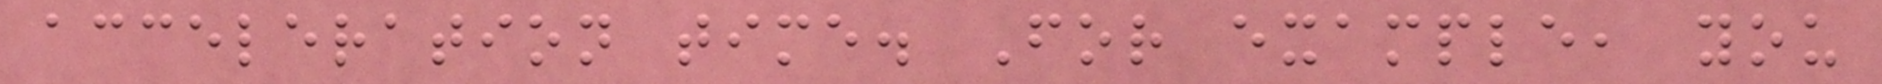acceleration time. For example, you
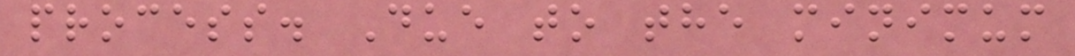process. Due to the minimum
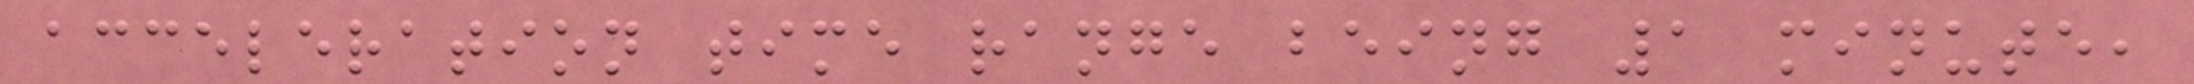acceleration time range being 1 minute,
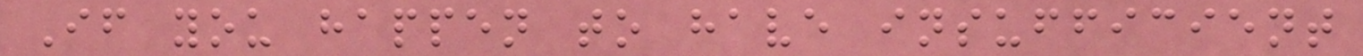If you happen to have insufficient
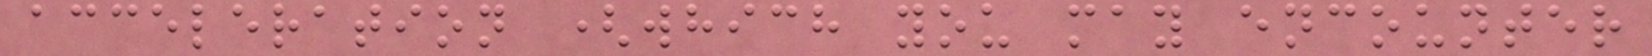acceleration (which you may encounter
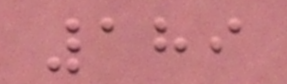189
